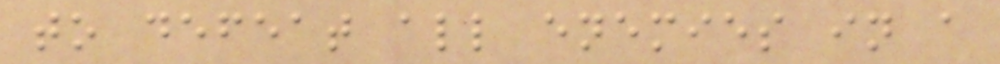to defeat all enemies in a
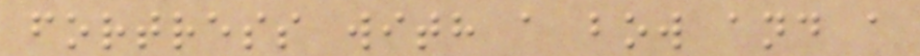fortress with a bow and a
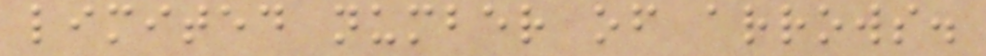limited number of arrows.
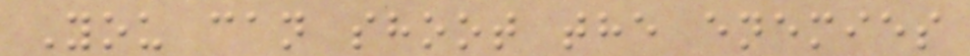You can shoot the enemies
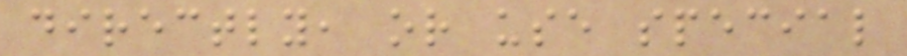directly, or use special
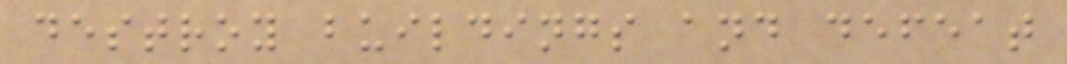destroy buildings and defeat
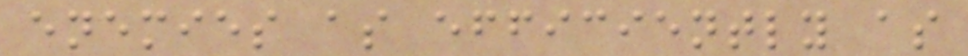enemies as efficiently as
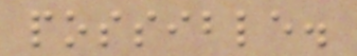possible.
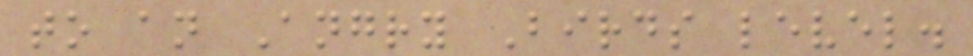to an Angry Birds level.
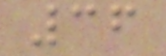36
